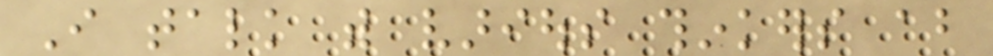I talk with various thinkers about
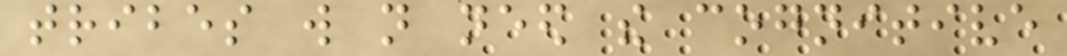tribes will not need the cognitive
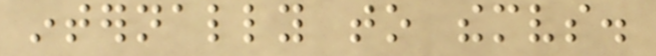internally to themselves.
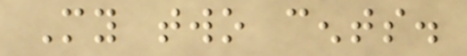My two cents.
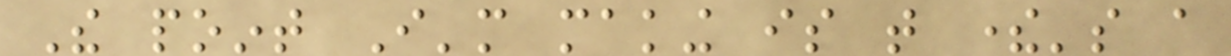The point I'm making is that there's a
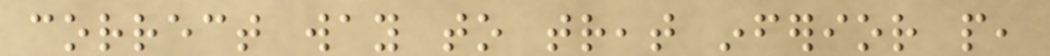correct way to treat inferior people,
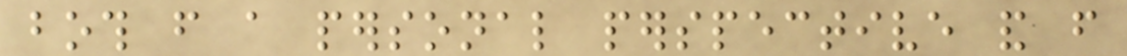both from a personal perspective and from
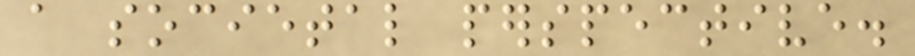a societal perspective.
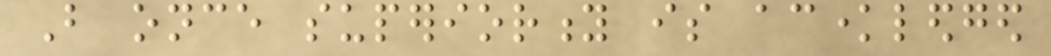But once superiority is acknowledged
